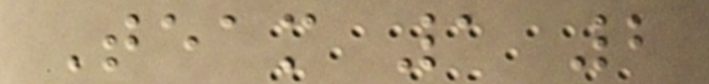Team 1 2
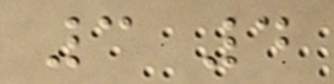3 4
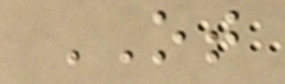OT
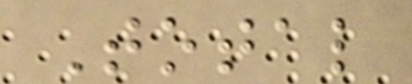Total
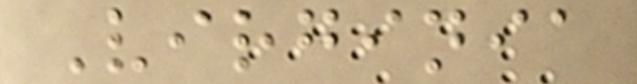Virginia
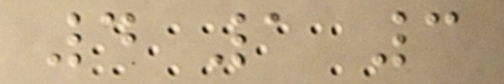4 1 3
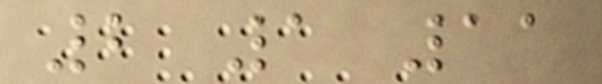2 1 11
